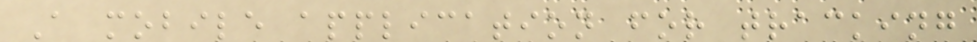A mobile application for tracking
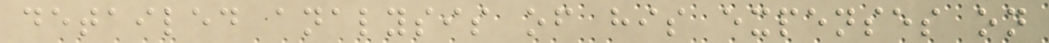detailed analysis of his expenses on
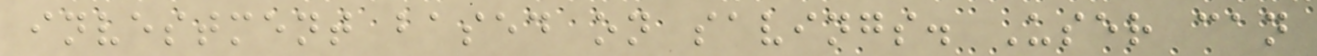investment based on savings. User can
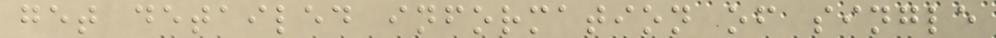get detailed information of single
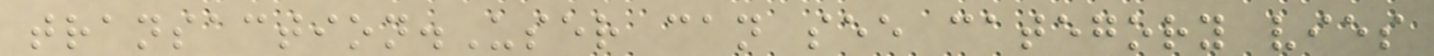transaction.User can see category vies
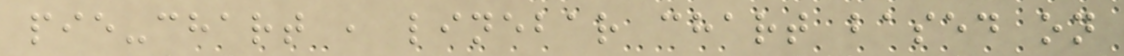pie-chart , linebar chart based on
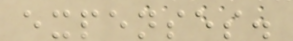expenses.
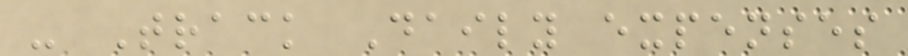- Track Daily expenses
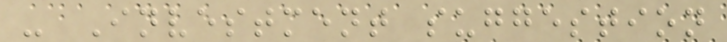- Investment suggestion
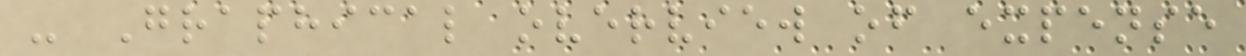- Graphical overview of expense
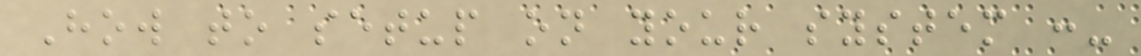How to setup on your system :-
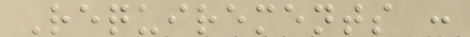Requirements :
